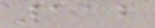112
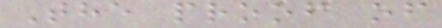The proof of
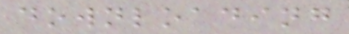downloading
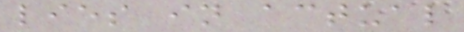lies in actual
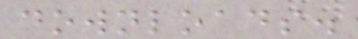downloads.
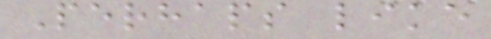Perhaps like
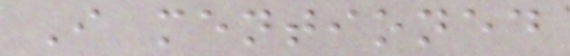I mentioned
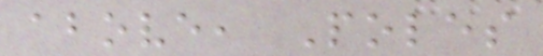above, Poles
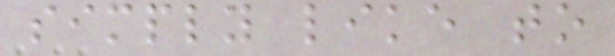simply like to
